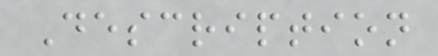Description
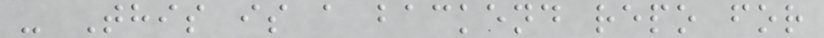- This is a backend repo for
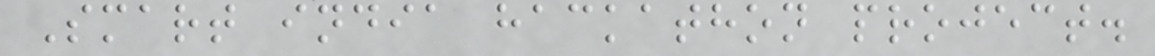Smart india hackathon project.
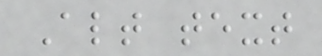Alt text
